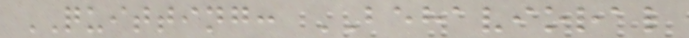QUITTING: BEHAVIORAL
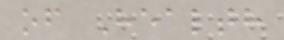of Health
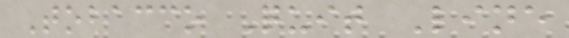Tobacco Quit Line
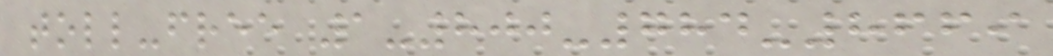toll-free 1-800-784-8669
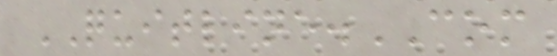QUITLINE.COM
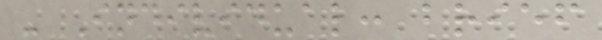- Individual: brief
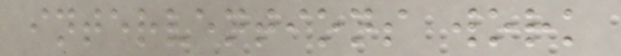interventions work
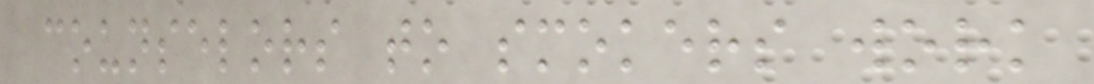counselors to smokers work
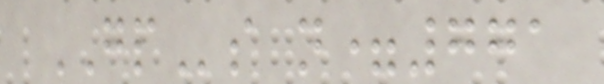GPs n=771
